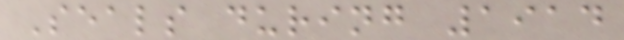Seals during 1914
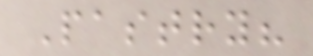Pastry?
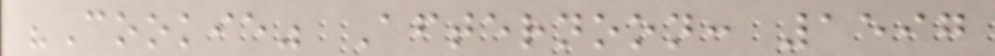"Cookie" Afternoon: 1597
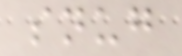snug
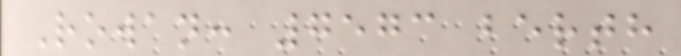Rowan: 7573 berth
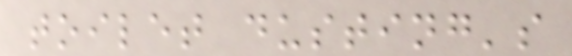toilet dusting's
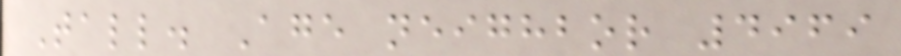Tall. Age neighbor 4969
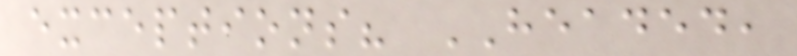exceptions? HEADED,
